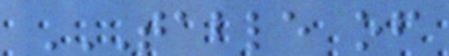TABLE OF
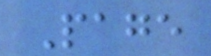Page
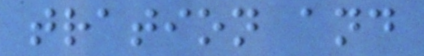tration and
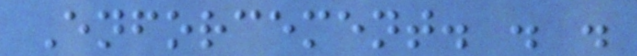Enforcement. . .
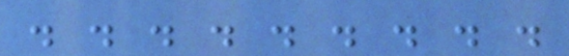. . . . . . . . .
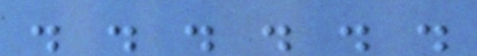. . . . . .
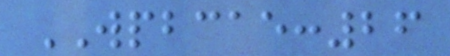WPBCAE:26
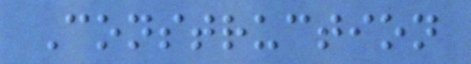Construction
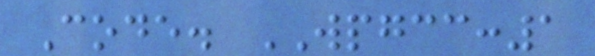Code. WPGCC:1
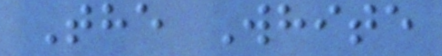The White
